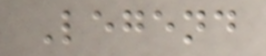Legend
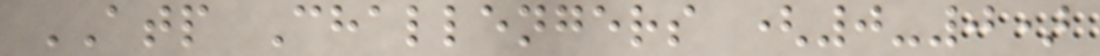ATP Challengers (0-0)
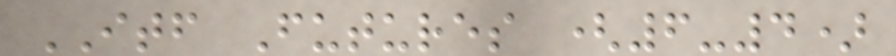ITF Futures (6-4)
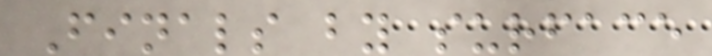Finals by surface
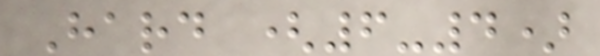Hard (6-4)
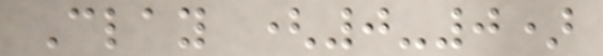Clay (0-0)
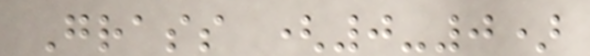Grass (0-0)
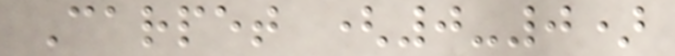Carpet (0-0)
